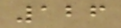126
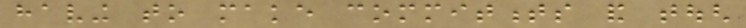having to make commitments and tough
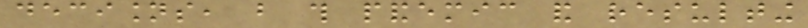decisions, but this pandemic and resulting
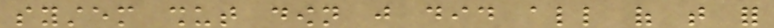system shut down just did all of that for
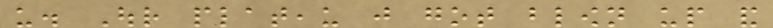us. Our plateau just got blown up and
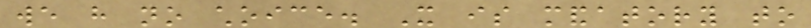we have no choice. It is mandatory to
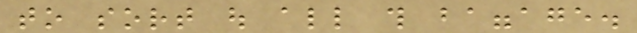to sort out all this baggage.
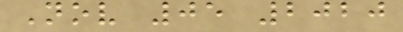Nov 05 2020
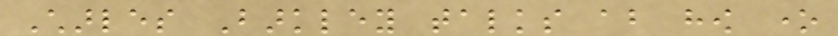Charles Barkley talks about how one
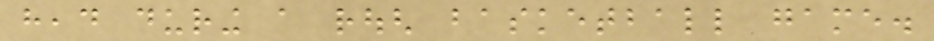head during a rough basketball game.
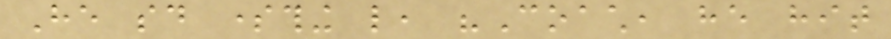He said something like, "Coach, he hit
